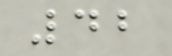42
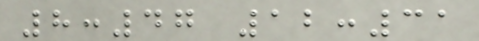8:47 12:31
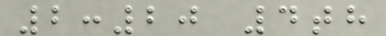2:20 4th
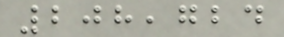208,724
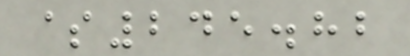$245.82
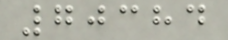70384
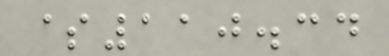$110.34
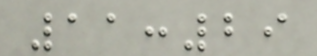11:29
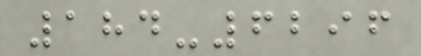184-6296
